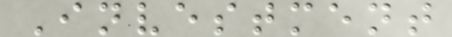Investment
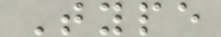Type
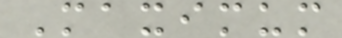Maximum
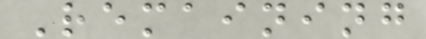Remaining
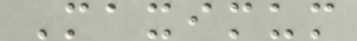Maximum
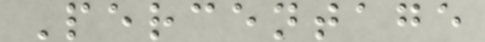Percentage
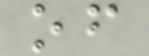of
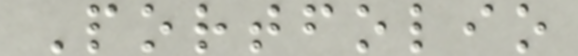Portfolio
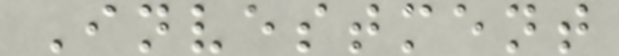Investment
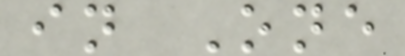in One
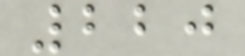220
